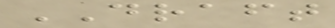DRAFT
